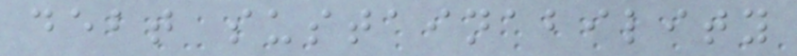debt sustainability
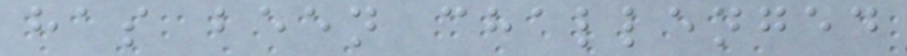has been challenged
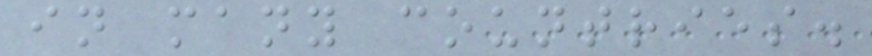in many countries.
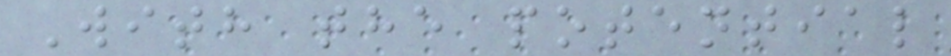With the potential
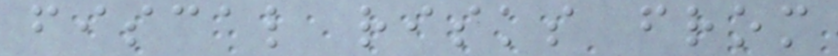fiscal risks from
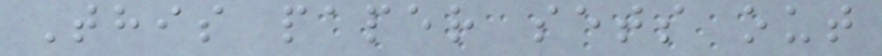This paper sets out
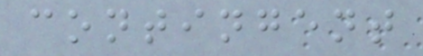contingent
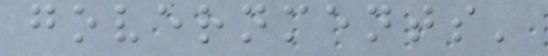governments'
